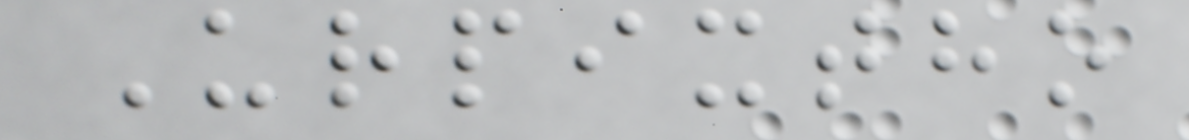Urpixtho
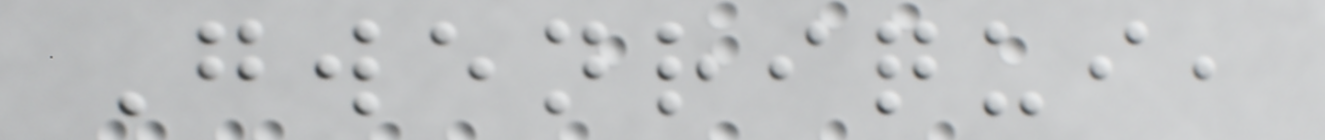Gwenriqui,
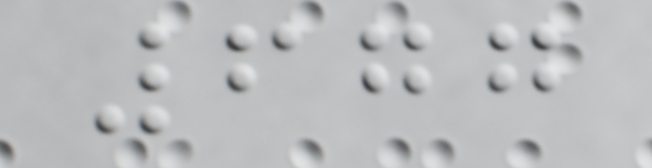677
